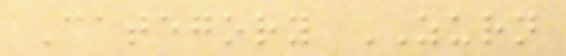Category ZURN
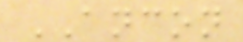ANCON
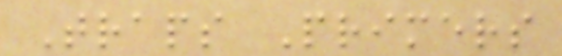Traps Primers
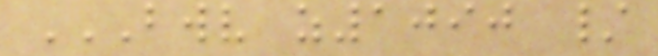BWV Z1090 /
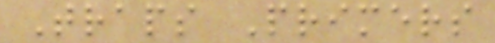Traps Primers
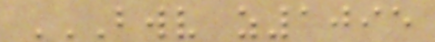BWV Z1095
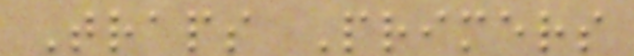Traps Primers
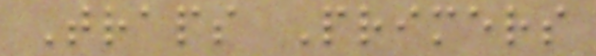Traps Primers
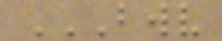BWV
